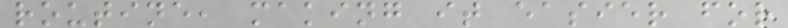routine, making it easier for
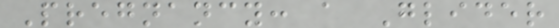Pregnancy: a Glider
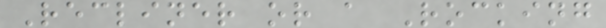Recliner or a Rocking
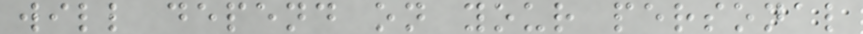will depend on your personal
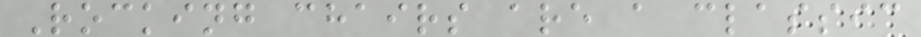Rocking chairs are a classic
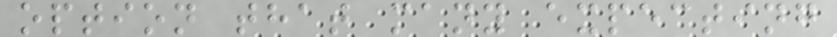option that many expecting
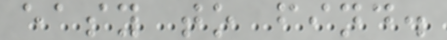easy to find.
